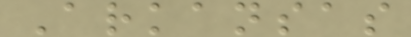Arkansas
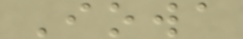Iowa
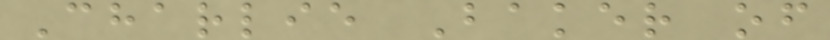Charlie Baker of
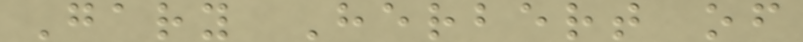Gary Herbert of
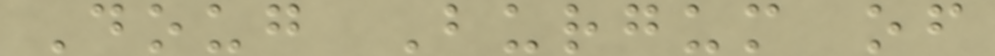Doug Burgum of
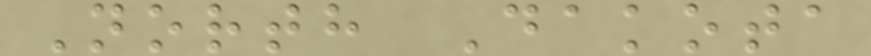North Dakota
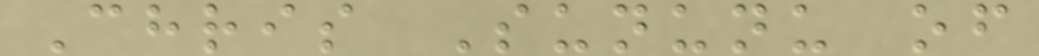Chris Sununu of
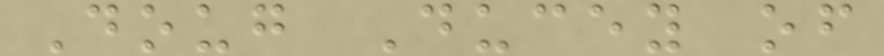Doug Ducey of
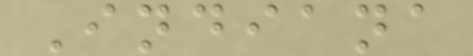Indiana
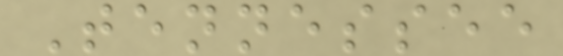Tennessee
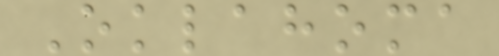Oklahoma
